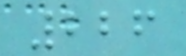226
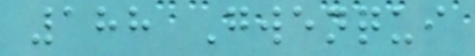188 Gwenqui
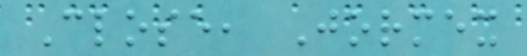Close, Jormex
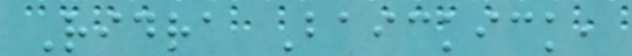Ridra Baickick,
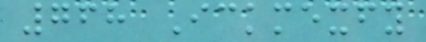768 Ickmexfy
